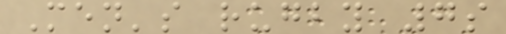Men's rugby 7s
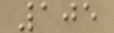105
